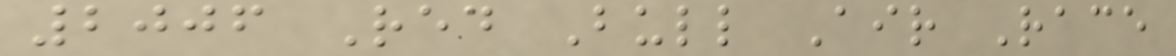2006 Red Bull Air Race
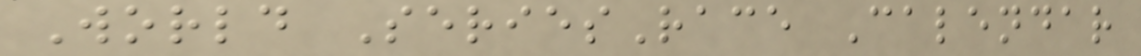World SeriesRace Calendar
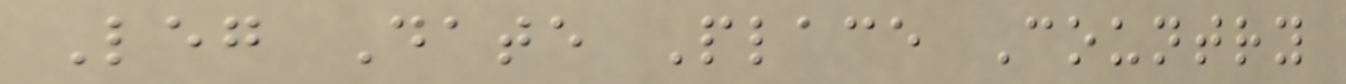Leg Date Place Country
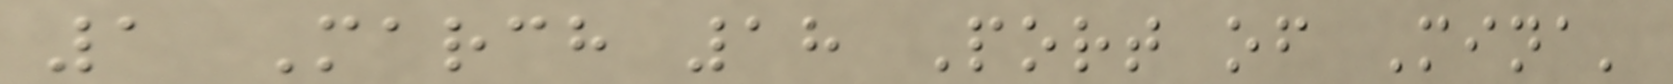1 March 18 Port of Mina'
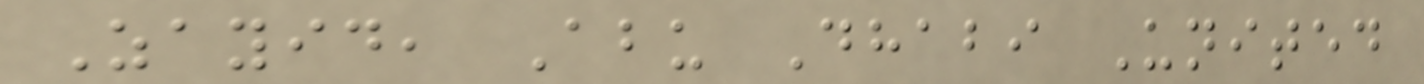Zayid, Abu Dhabi United
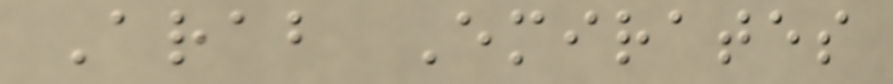Arab Emirates
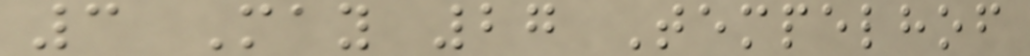3 May 27 Tempelhof
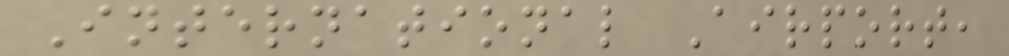International Airport,
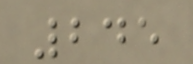245
